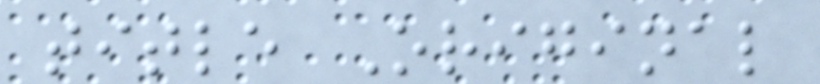title Original
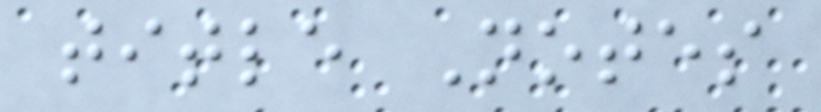title Notes
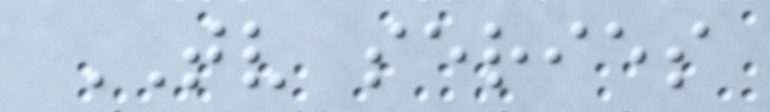TV series
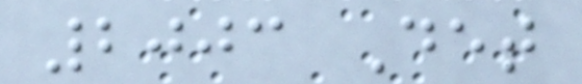2003 Det
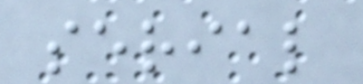serial
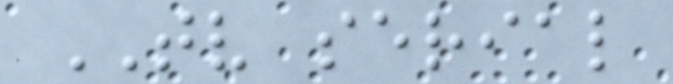TV serial
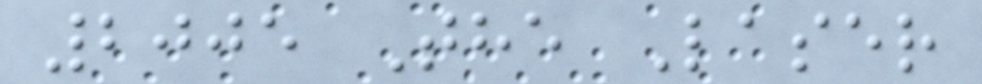2005 The Laser
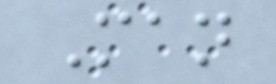Man
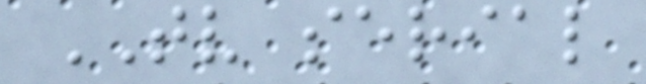TV serial
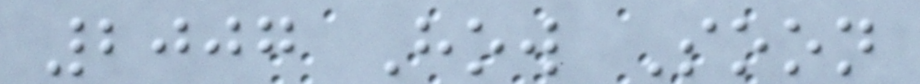2007 How Soon
